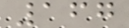167
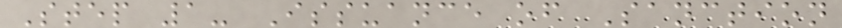Step 1- Issuance of Sanction
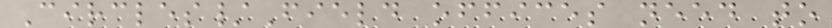Circles/Field offices need to
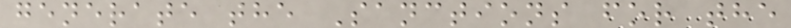generate the Sanctions for the
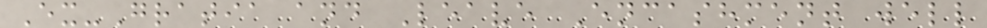Ex-Gratia and Leave Encashment well
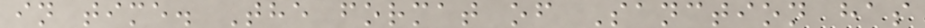in time. The format of Sanction has
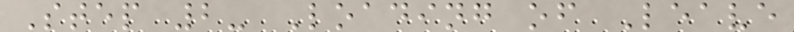Step 2- Loading of Leave
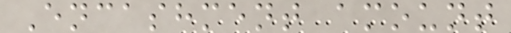Encashment amount
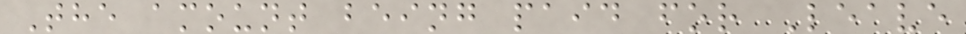The amount being paid for Leave
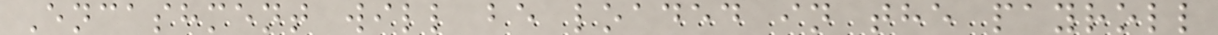Encashment will be loaded in the payroll
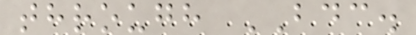through BDC.
